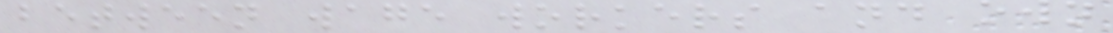between wage workers and own
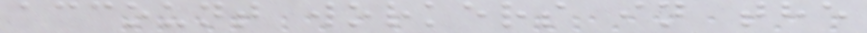account workers in the
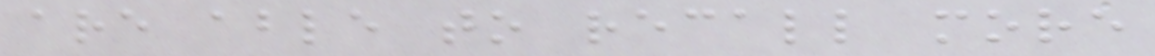are able to recall more
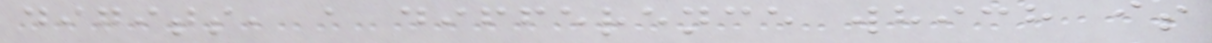digits, a difference which is
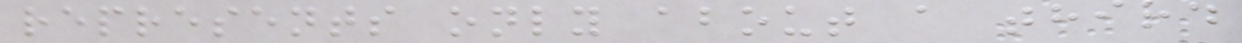represents only about a third
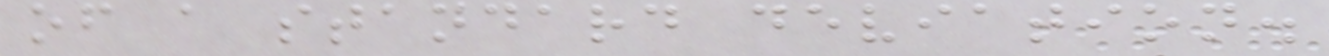of a standard deviation.
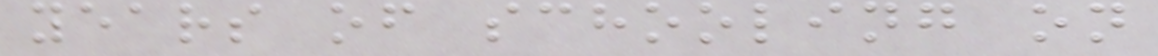years of schooling on
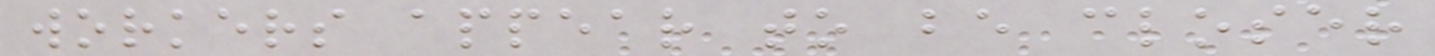workers appear to be closer
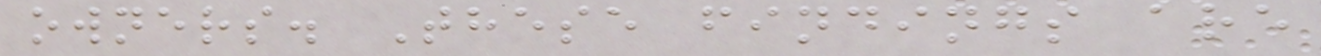owners. These findings are
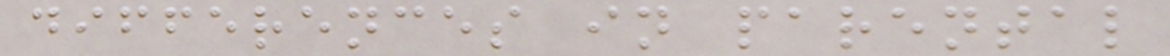differences in parental
